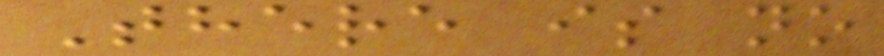There is no
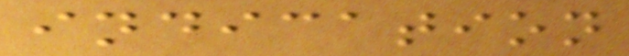indication
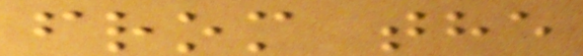from the
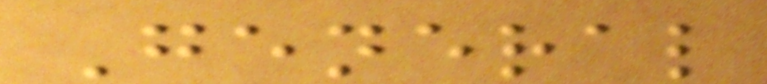General
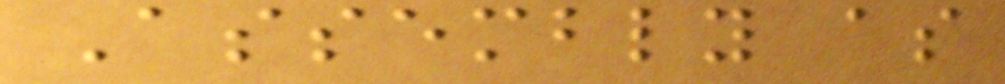Assembly as
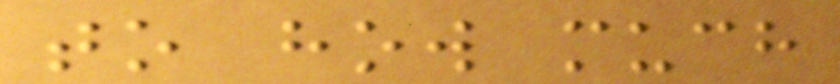to how much
